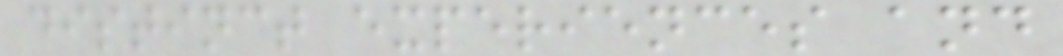distinct experiences and
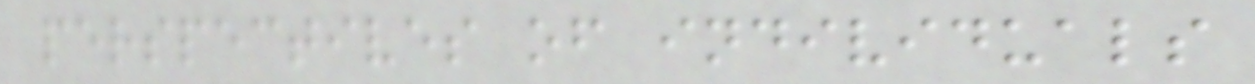perspectives of individuals
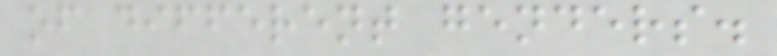of different genders.
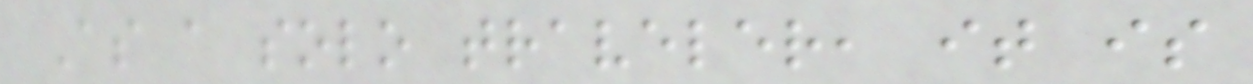As a solo traveler, it is
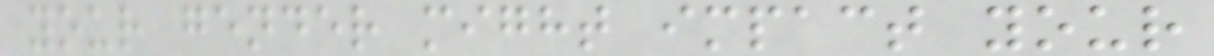your gender might impact your
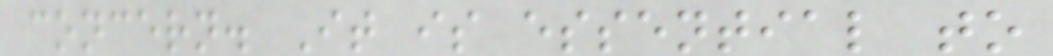concern. It is essential to
